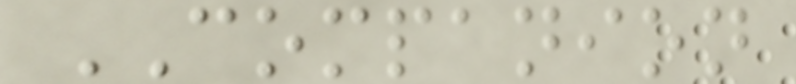COMPANION
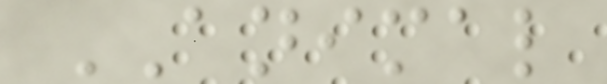ANIMAL
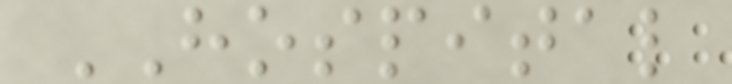HOSPITAL
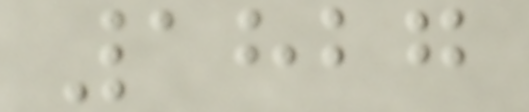1827
